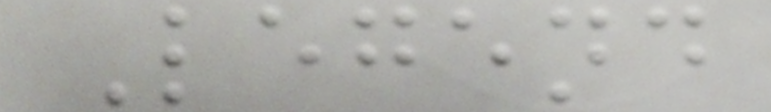Legend
